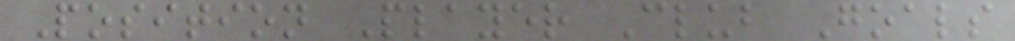Position Player Club Goals
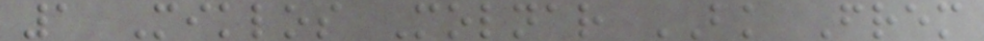1 Miklos Molnar BK Frem
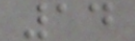14
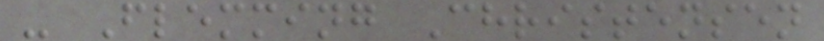- Flemming Christensen
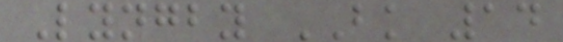Lyngby BK 14
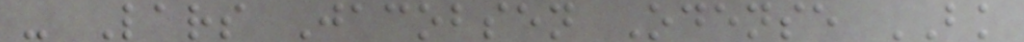- Lars Jacobsen Odense BK
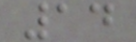14
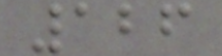126
